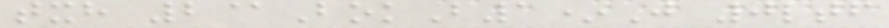txh 2@BokB1*J 0ltf
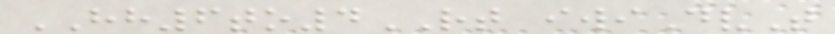HH6to4RT iwiDvT
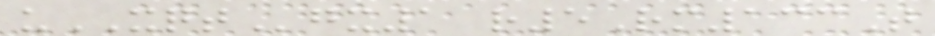uXQTgx1 r5Rm133T
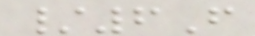/6F
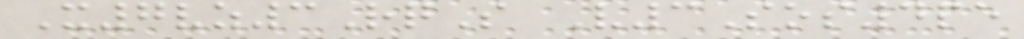X7vz3RqS V3Sos4pe
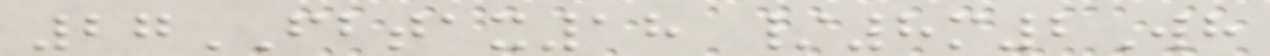27FBTAX18 /8m2Wh
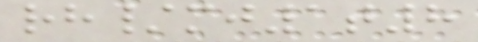rh/mj1t8
